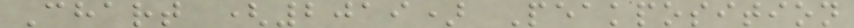Chart (2019) Peakposition
